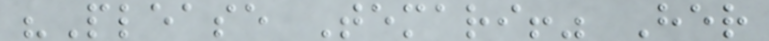"Please Temari!" Her
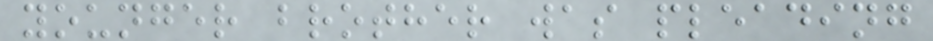younger brother was pleading
